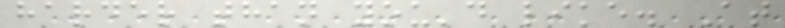harder than you'd like. At
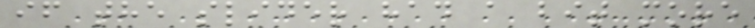if the slider had a bit more
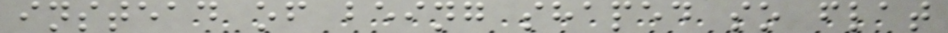instead of being shaped so flat
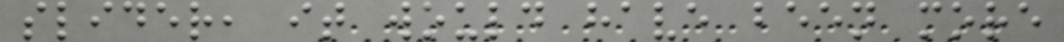slider, it would have been more
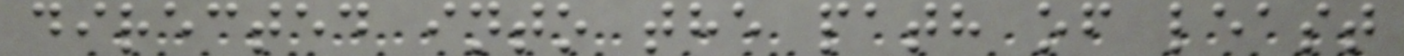directed into the path of least
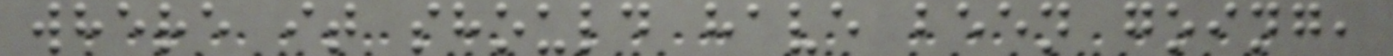where it should have been going,
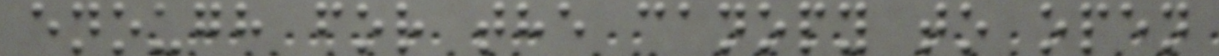enough for the canopy to open
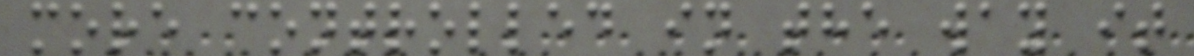more controlled in the way it
